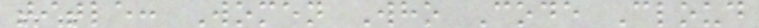title: Women Who Code Cloud
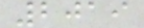2019
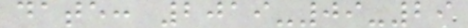date: 2019-09-29
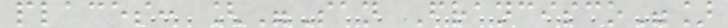places: ["San Francisco"]
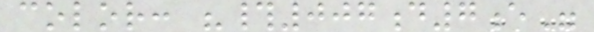color: "#007d7e"
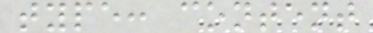type: content
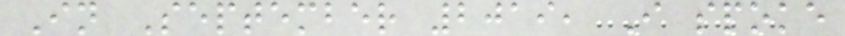In September 2019, I spoke
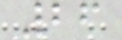26
